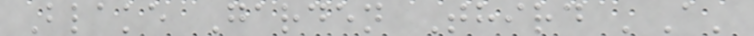Blake Garden Third 'A'
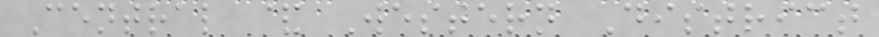Central & Western District
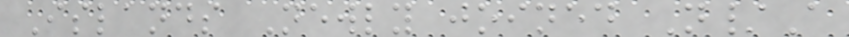Islands Newly joined N/A
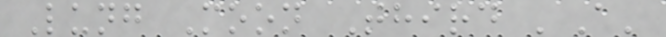Lung Moon Third 'A'
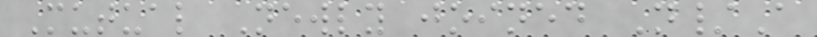Mutual Newly joined N/A
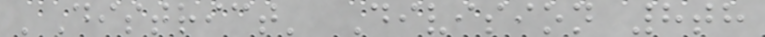'District' Division 8th
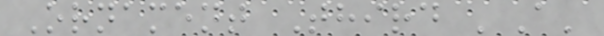Ornament Third 'A'
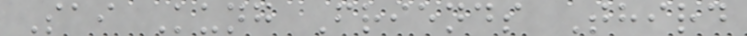Sai Kung Friends Third
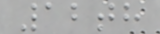12th
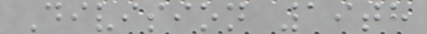Division 19th
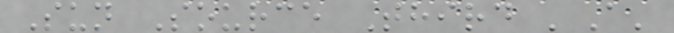Sun Source Third 'A'
